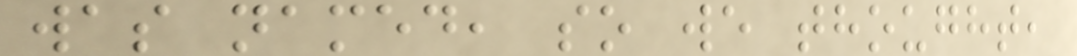was named, so we thought,
